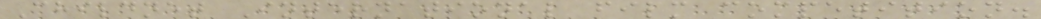Childnet International film competition.
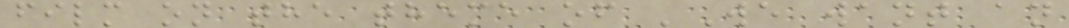film on the theme of 'We want an
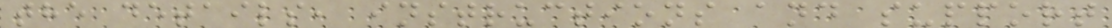the details, instructions and support
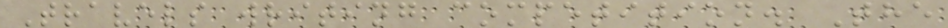Travels writing competition. The
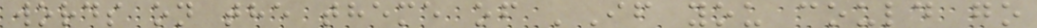words on the theme of 'If you could go
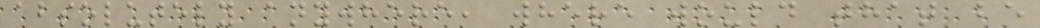absolutely anywhere, where would that be
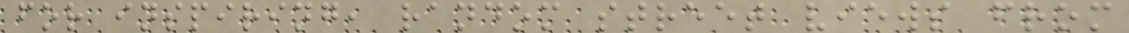for inspiring, random street views from
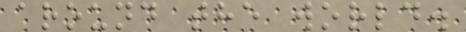around the world.
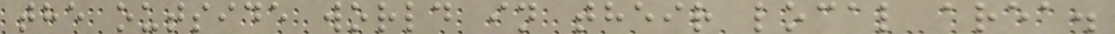the outside world in their local area.
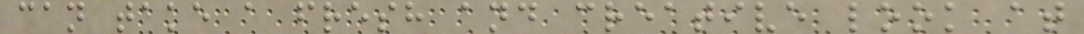can take a fresh and creative look at
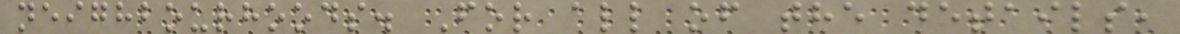neighbourhoods. For all of the details,
